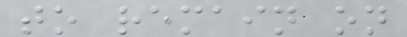to remain on
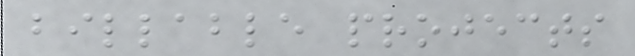billable projects
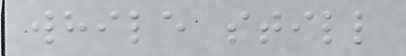while still
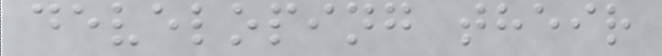developing their
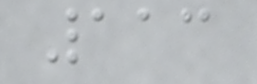113
